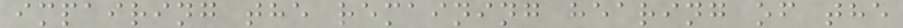impairing the remaining hearing of the
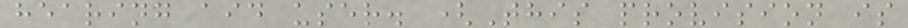hearing aid user. (This provision is
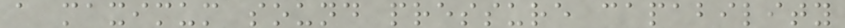a maximum sound pressure capability
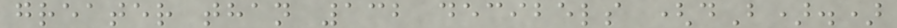greater than 132 decibels (dB).)
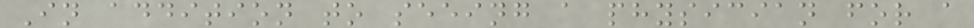In addition to seeing a physician for a
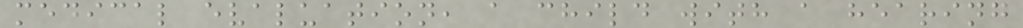medical evaluation, a child with a hearing
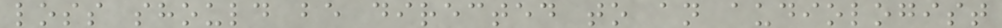loss should be directed to an audiologist
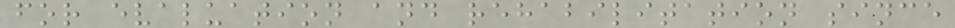for evaluation and rehabilitation since
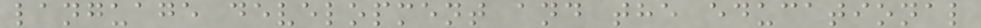language development and the educational
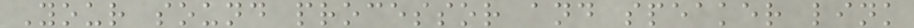Your sound processor and speaker link
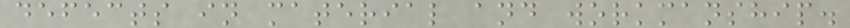defects in material and workmanship.
